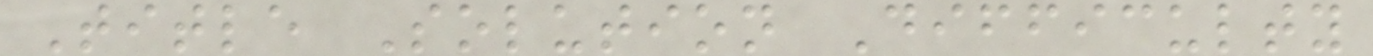Title Solution Difficulty
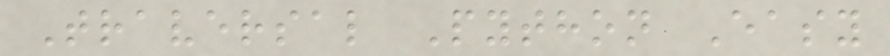Traversal Python Easy
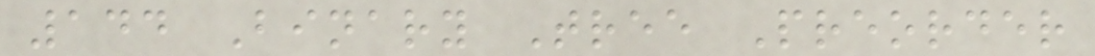144 Binary Tree Preorder
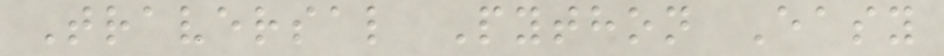Traversal Python Easy
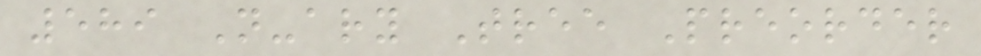589 N-ary Tree Preorder
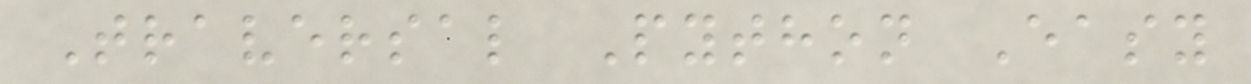Traversal Python Easy
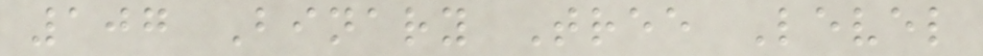107 Binary Tree Level
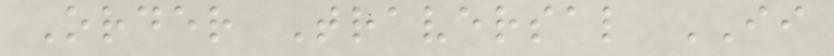Order Traversal II
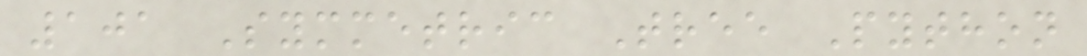101 Symmetric Tree Python
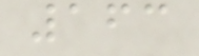163
